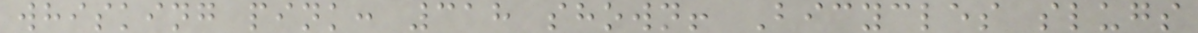whisking pink: 318 shown! Bicycles slugs
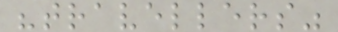"travellers"
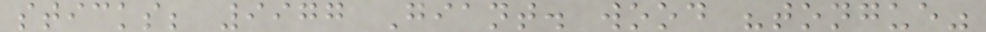sticks; 9977 Giant. wood "tongue"
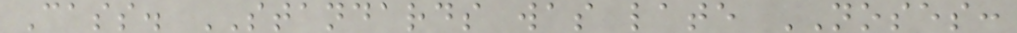Cass. STANDARDS was late NOSES:
